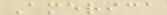America
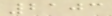2103
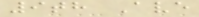9th Ave
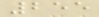255
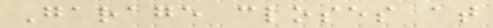Garage closes at
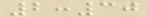2:30
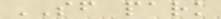SF park
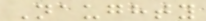Naughty
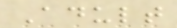Adult
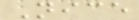Nice
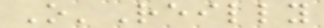O'Reilly
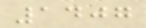1407
